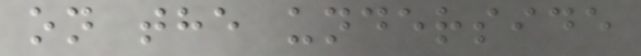on the underside
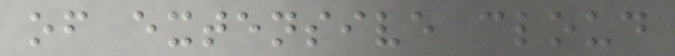of extensive cloud
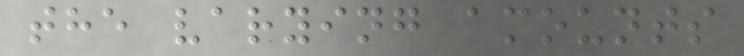the varying amounts
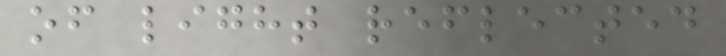of light reflected
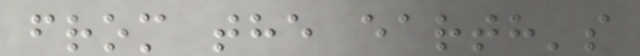from the earth's
